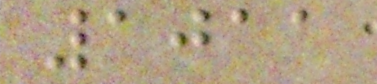1011
